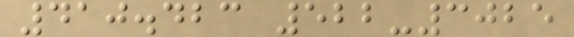410.423 522-3025
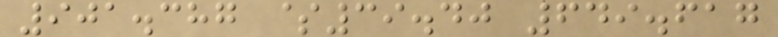901.387 $39.40 649.617
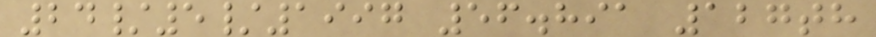24/5/1997 56.891 127th
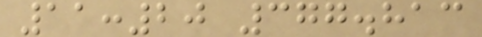11:20 377.813
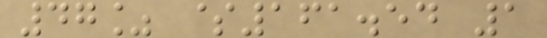47% $161.54 1
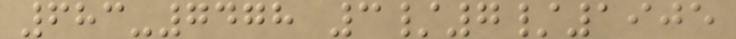683-7478 3/7/1905
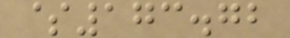$173.72
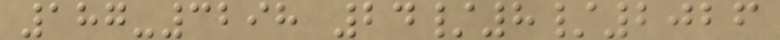187-3298 24/8/2026
